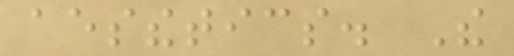aesthetics. The
